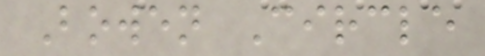Bowen Circle
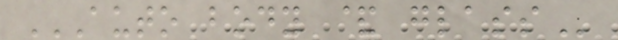AUTO BODY & GLASS
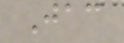Jac
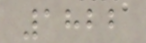1822
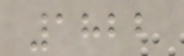1822
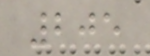205
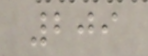209
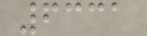6331
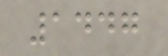1447
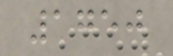1750
